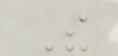The
